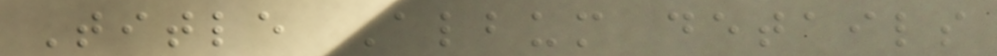Title Album details
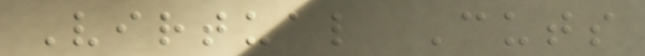Virtual Cuts
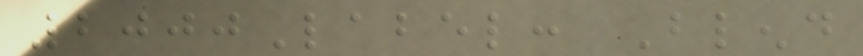2000Label: Blend
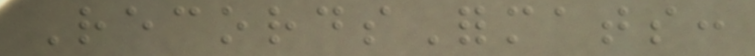RecordsFormats:
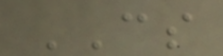CS
